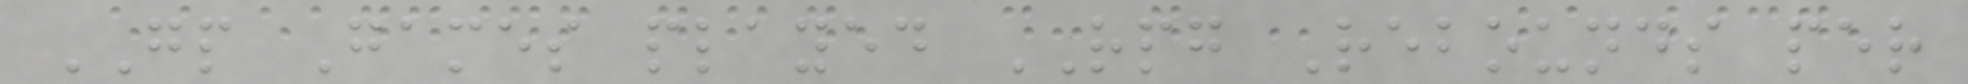GP Games played RPG Rebounds per
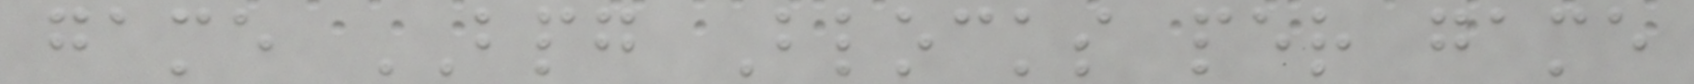game BPG Blocks per game
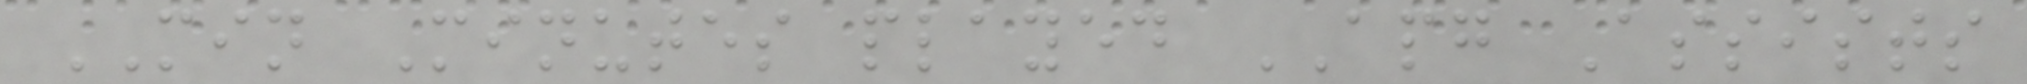MIN Minutes played APG Assists
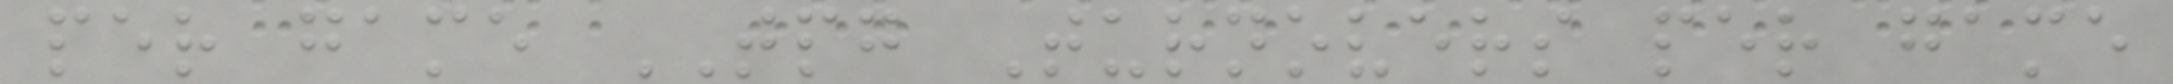per game TPG Turnovers per game
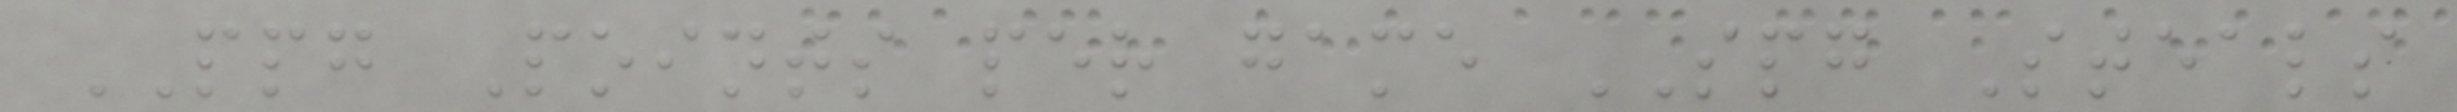PPG Points per game SPG Steals
